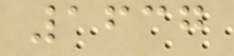1637
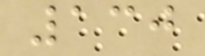130
